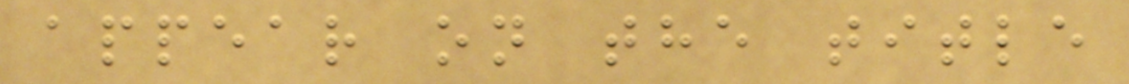appear on the title
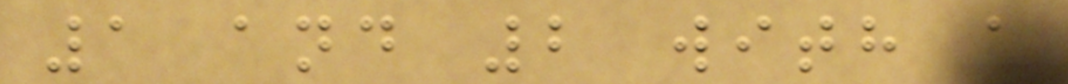1 and 2 with a
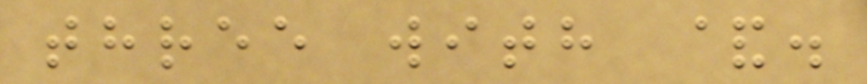three with &.
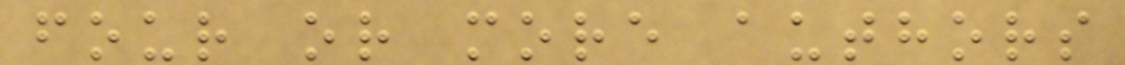four or more authors
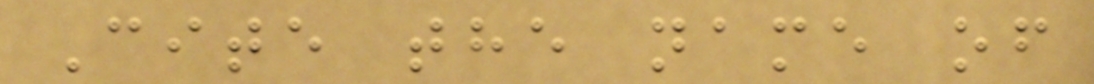Cite the name of
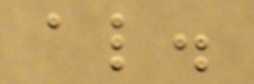al.
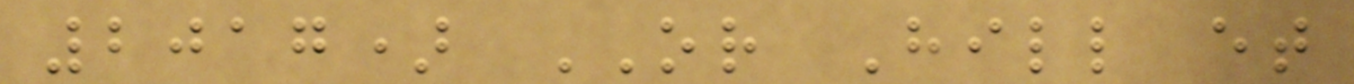2017) OR Hill et
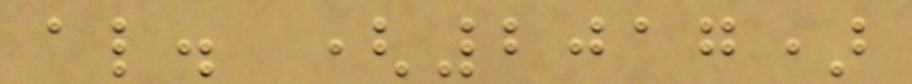al. (2017)
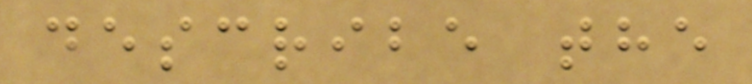describe the
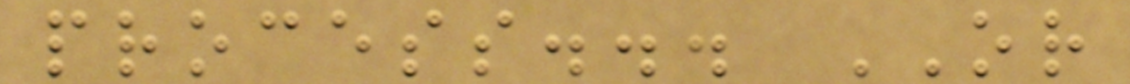process... OR
